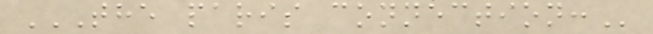THE PARIS CONNECTION:
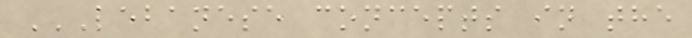LEBANESE CONCEPTS IN THE
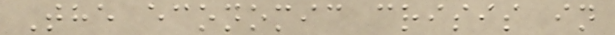The economic crisis in
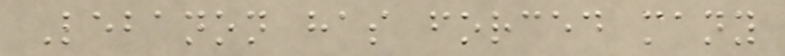Lebanon has forced many
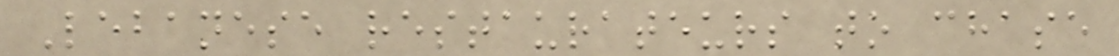Lebanese restaurateurs to chase
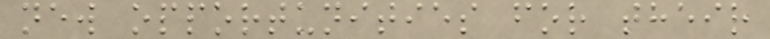new opportunities for their
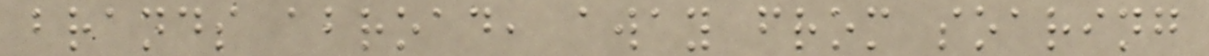brands abroad, away from soaring
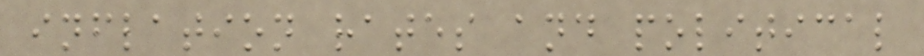inflation rates and political
